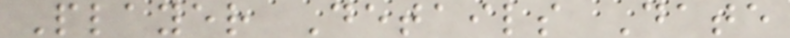Player Details Date
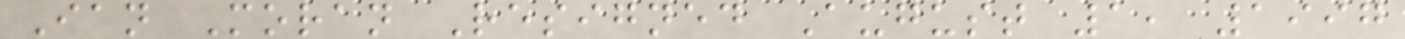Ian Moran Resigned August 1, 1997
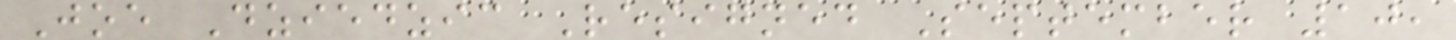Joe Dziedzic Resigned September 10,
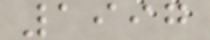1997
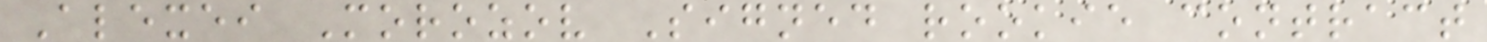Alexei Morozov Signed rookie contract
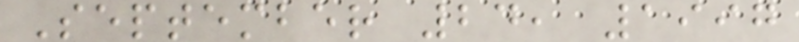September 24, 1997
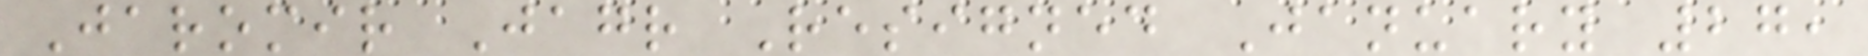Jaromir Jagr Resigned January 27,
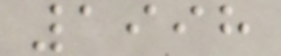1998
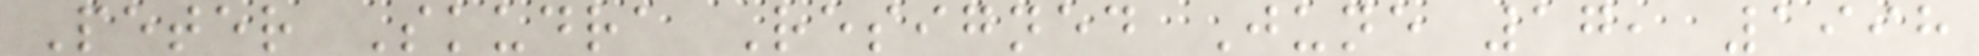Peter Skudra Resigned June 17, 1998
